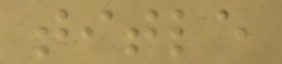title
